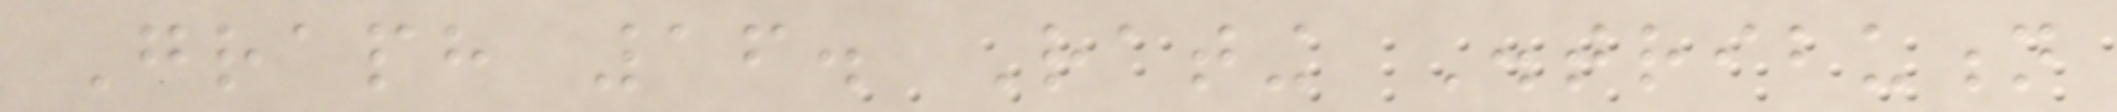Graph 16. Rating Distribution
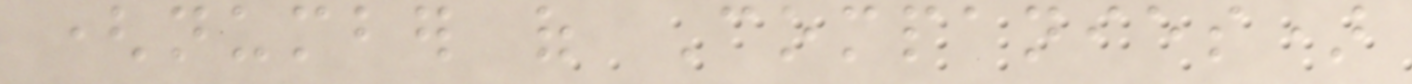(number of Companies)
